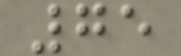75
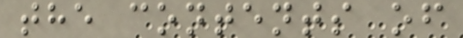the contents of
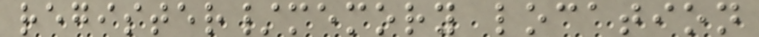register/memory location
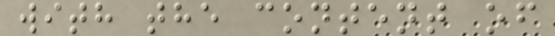with the content of
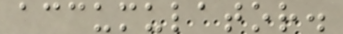accumulator.
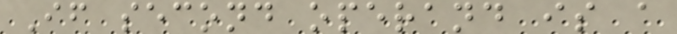If second operand is a
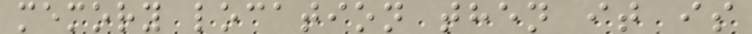memory location then it is
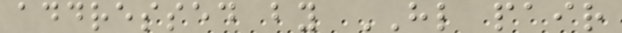addressed by HL pair
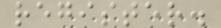register.
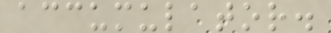accumulator.
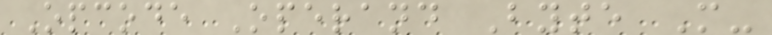Opcode Operand Byte M-
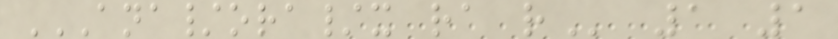ANA/ORA/X RA R 1 1
